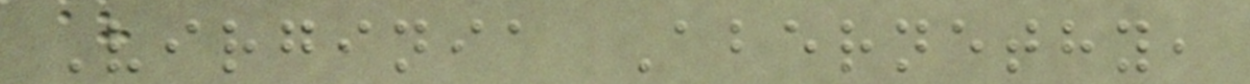Virginia Abernethy,
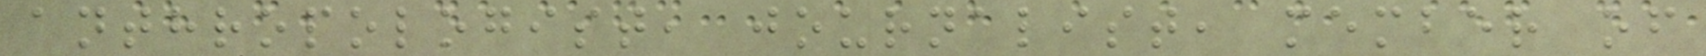anthropologist, journalist, member of
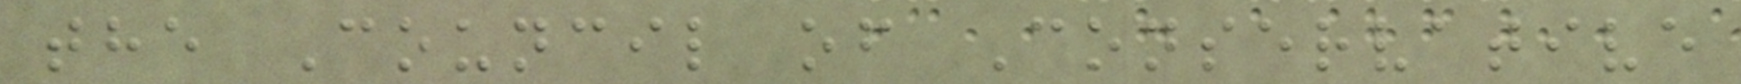the Council of Conservative
